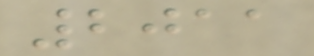2011
